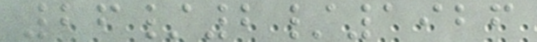26/2/1926
